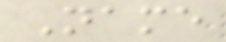Name
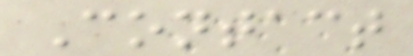Contact
